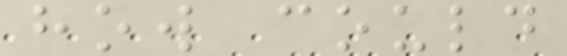how could
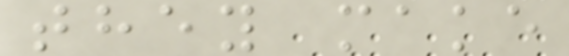they make
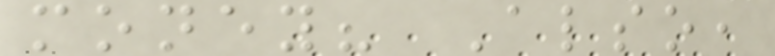money? Also,
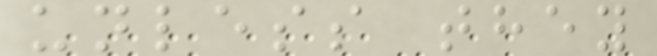unless they
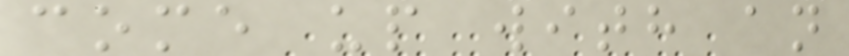come up with an
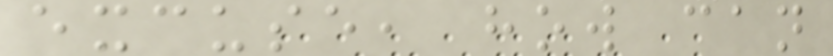excuse, how can
